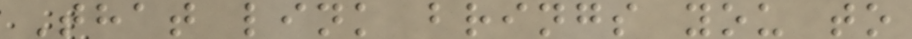That link brings you to
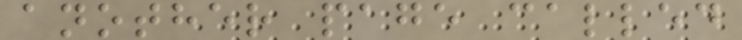another page called
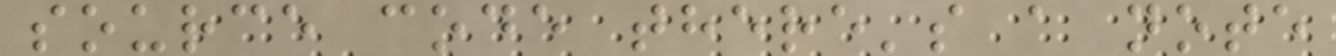source code there's a note
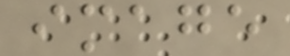image
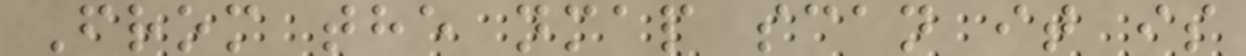From the nmap scan it is
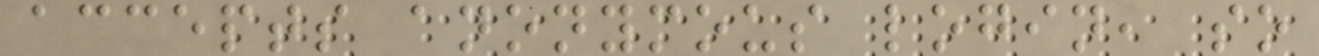accepts anonymous login, so
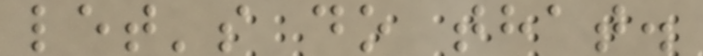let's do that.
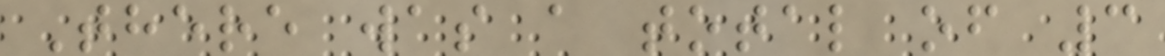There was a total of 3
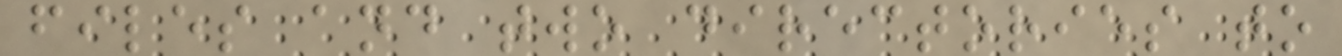files and two directories to
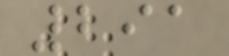291
